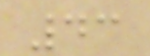43
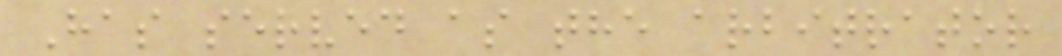Has served as the arbitrator
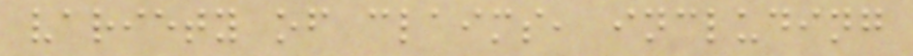variety of claims, including
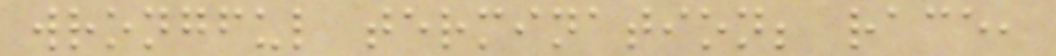wrongful termination; race,
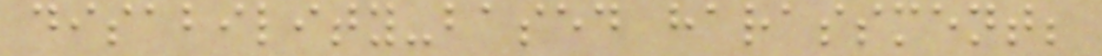disability-based harassment;
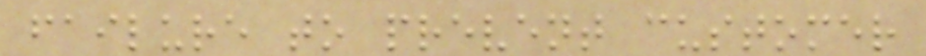failure to prevent customer
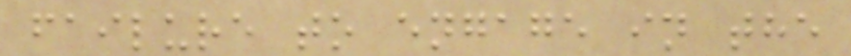failure to engage in the
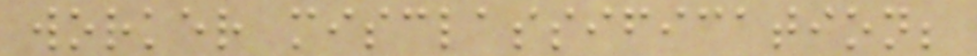worker misclassification;
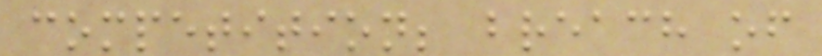competition; breach of
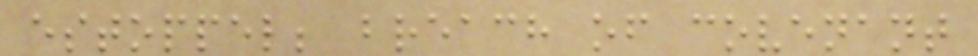estoppel; breach of covenant
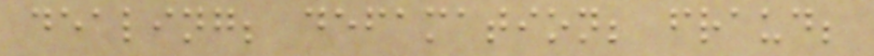dealing; defamation; fraud;
